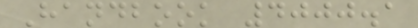Handbook 4000.1
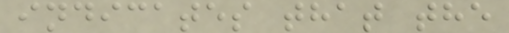indicates that the
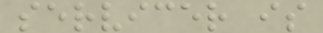servicer is
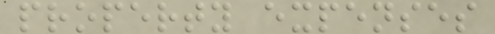property expenses
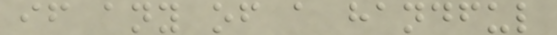if any of a handful
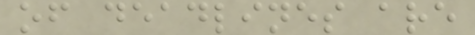of deadlines are
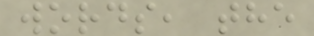words, the
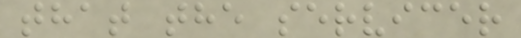that the servicer
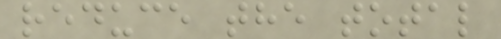reduce the total
